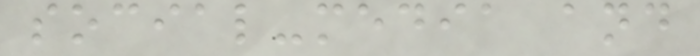social-media and
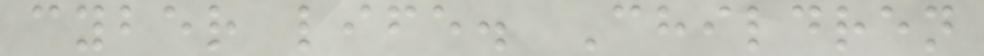cyber life. Children
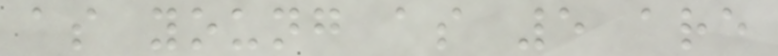as young as 5 are
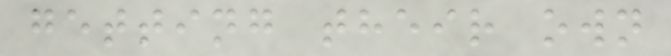getting their own
